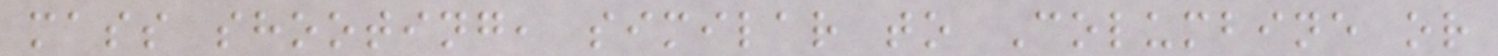mass shooting, similar to Columbine or
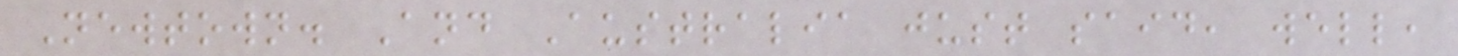Newtown. And Australia just said, well,
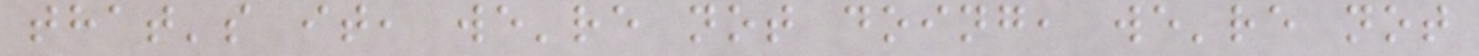that's it, we're not doing, we're not
